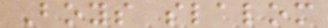Boys slalom
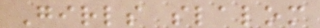Girls slalom
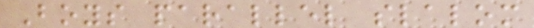Boys parallel slalom
